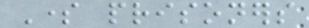Some prisoners
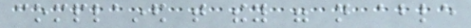complained that they were not able
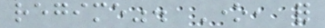regime". One, for
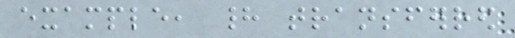example, had transferred
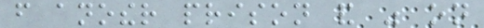from another prison and was on
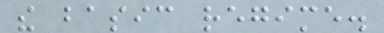the basic regime.
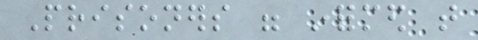Prisoners were informed that
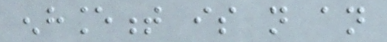enhancement is not an
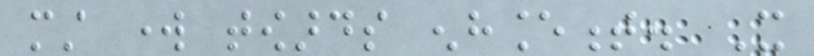must work towards enhancement. It
